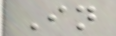In
